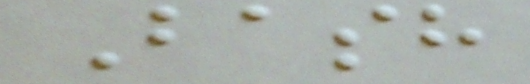Bash
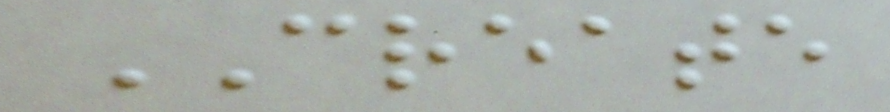CREATE
